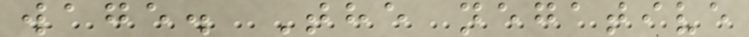wage. The negative
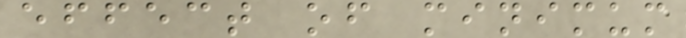effect of minimum
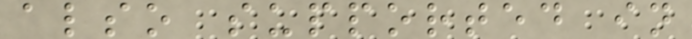also supported in
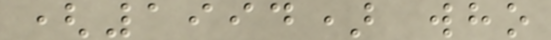(1994) who
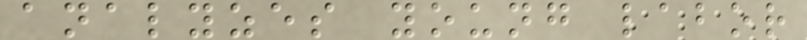analyzes young labor
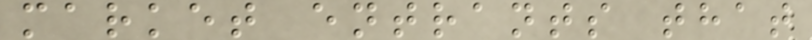market entrants that
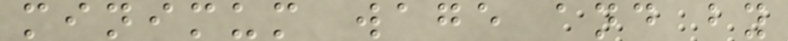minimum wage and by
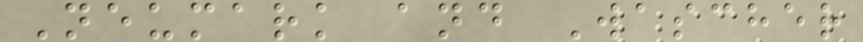Neumark and Wascher
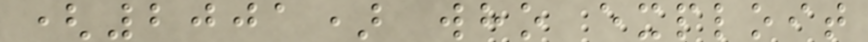(2001) who exploit
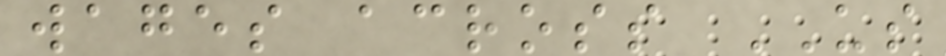wages across US
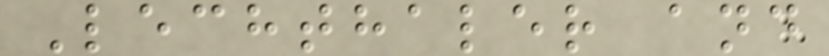Lechthaler and
